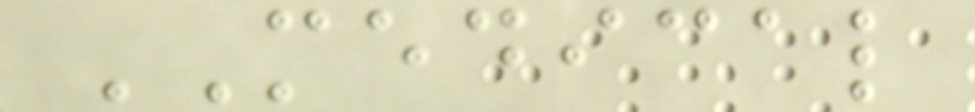MEDICAL
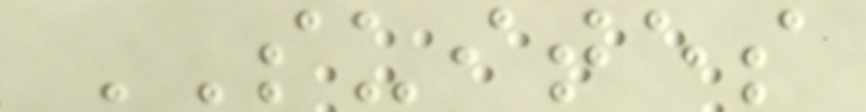SUITES
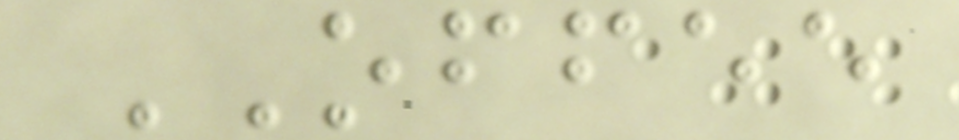OFFEE
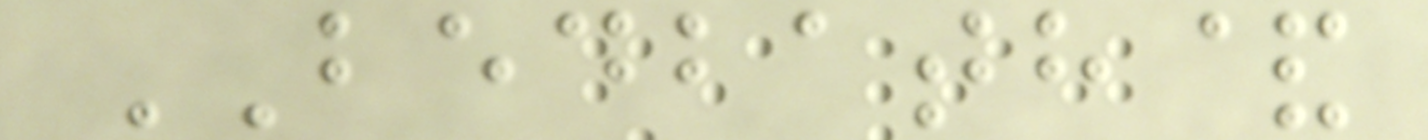BEDBATH&
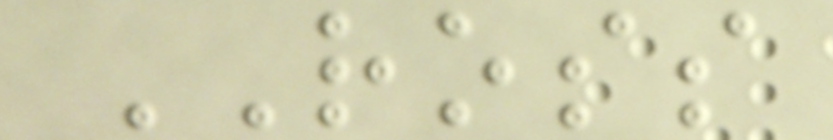ROSS
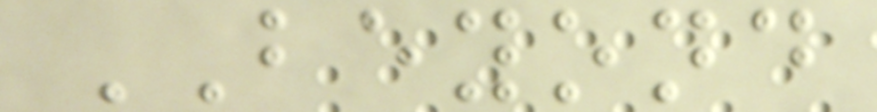BEYOND
